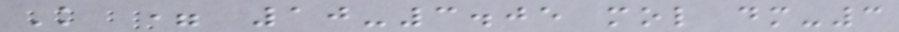K = 10-3.05 mol dm-3
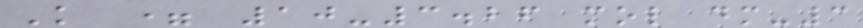K = 10-3.26 mol dm-3
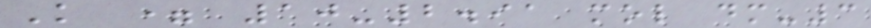K = 10-2.91 mol dm-3
